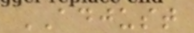ADJUST
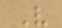V
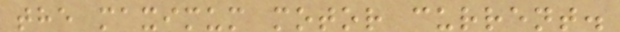the maximum motor current.
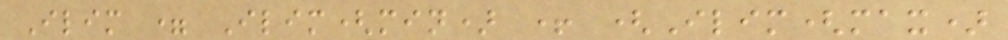Ilim = Ilim(min) + (Ilim(max)
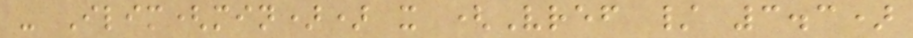- Ilim(min)) x (Vref / 3.3)
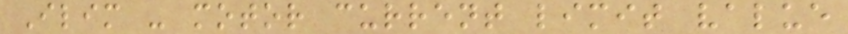Ilim - motor current limit value
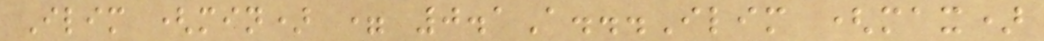Ilim (min) = 0.1A...Ilim (max)
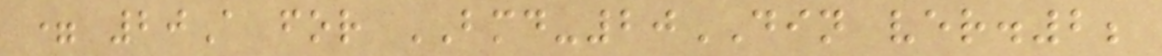= 20A for BMD-20DIN ver.2;
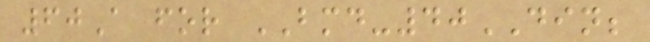60A for BMD-40DIN;
